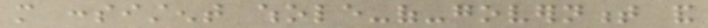more consistent whole-of-government and
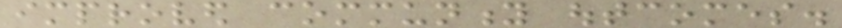improved community outcomes.
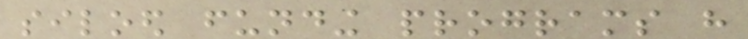siloed funding programs have
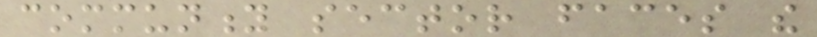community sector faces the
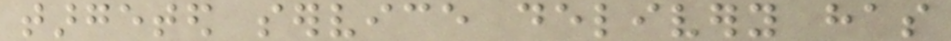targeted service delivery has
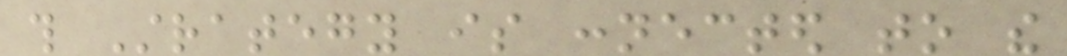this Strategy is connected to the
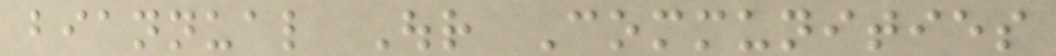biannual Our Communities
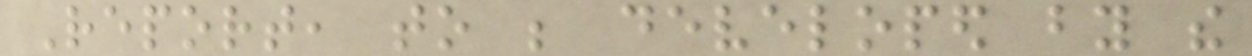Report, to be developed by the
